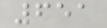651
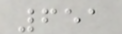651
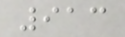913
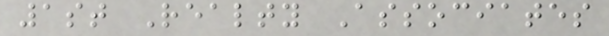1st Realty Associates
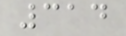314
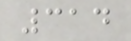314
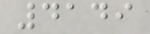4149
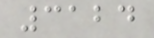3124
